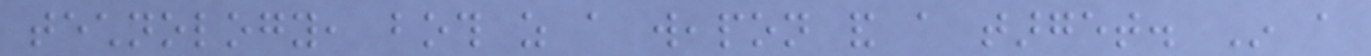technology, both as a weapon and a target. In a
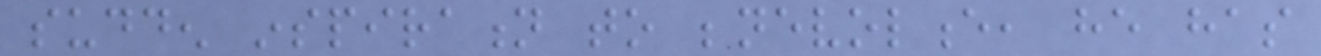sudden inspiration to benevolence, he has
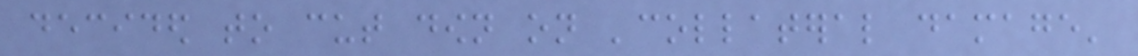decided to cut down on 'collateral damage'
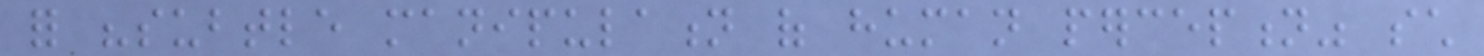for "subtle manipulation of human perception" such
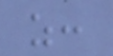as:
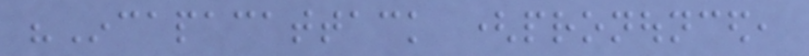"Incapacattack (pronounced,
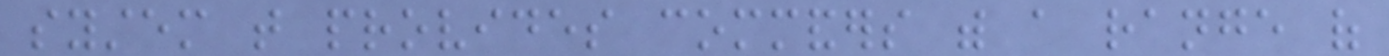system that provides commanders with a range of
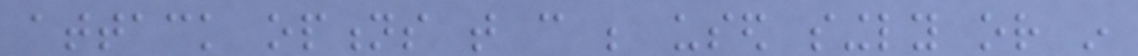attack options that can be used singly or in
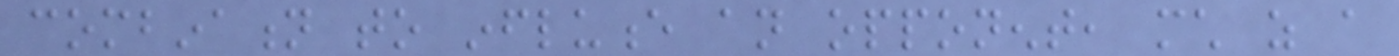combination to influence an opponent, much as a
